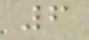6
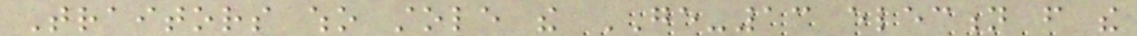Traitors who stole the GE-13 election from the
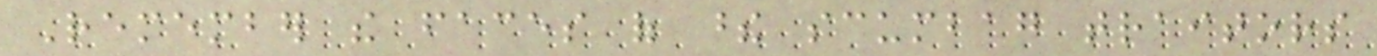Remember the faces of these scumbag traitors
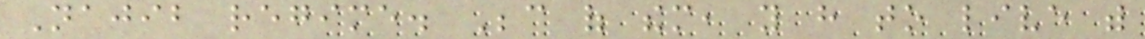Najib regime. Because of them, you have to live with
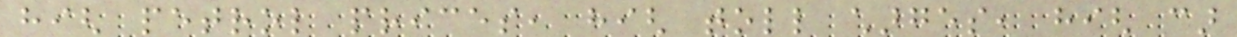high petrol prices, high toll charges, high car
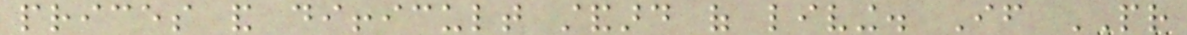prices and difficult standard of living. If PR
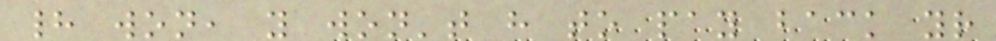had won, you won't have to pay back your
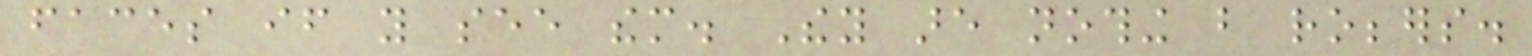faces if you see them. They are nothing but robbers.
